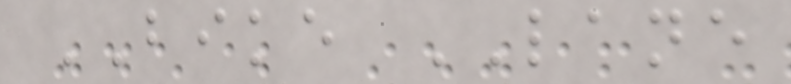BIKE LANE
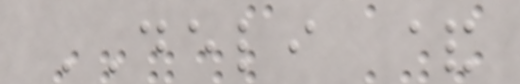DELI &
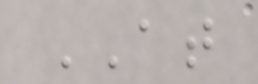AT
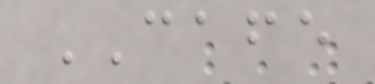CAFE
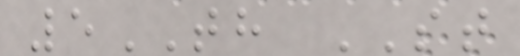5TH ST
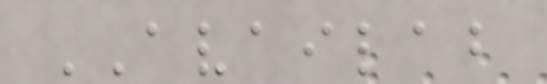AVAILAB
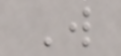W
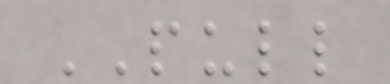PULL
